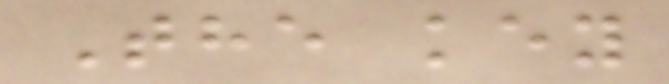The key
